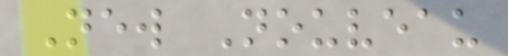New Nouveau
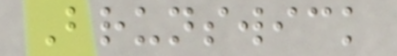Brunswick
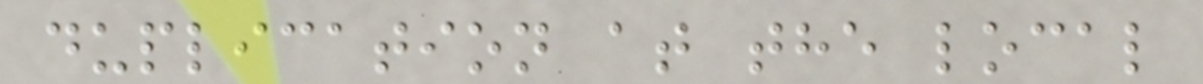duplication at the local
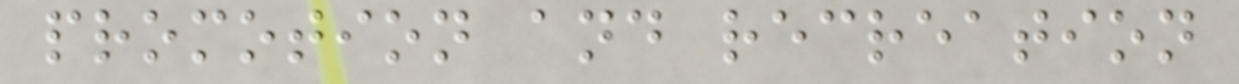promotion and recreation
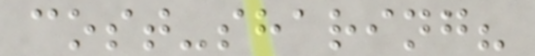cost-sharing?
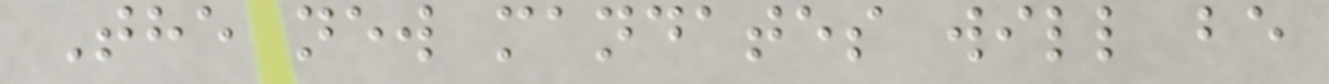The new mandates will be
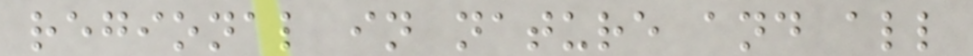regional in nature and all
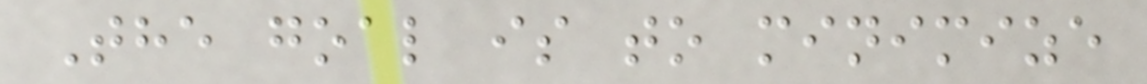The goal is to minimize
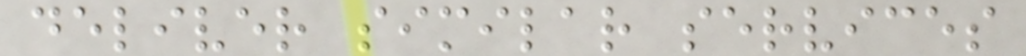deliver similar services
